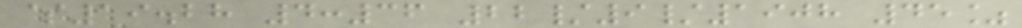$19.28 4:36 22/9/1908 45%
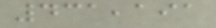431,191
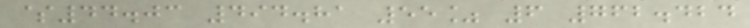$44.03 494.81 55% 6 762.424
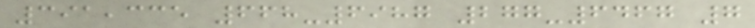391,335 668-6987 277-6467 7
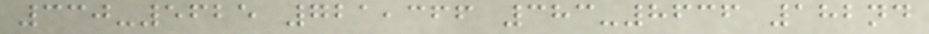330-5625 721,366 383-8636 182nd
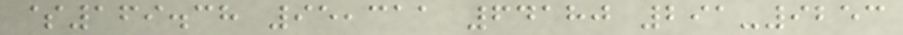$169.38 95,311 64180 291-9253
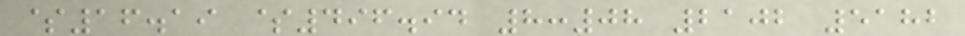$16.19 $496.94 8:08 2102 5182
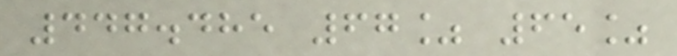447.485 67% 65%
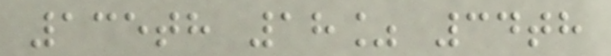135th 18% 34th
